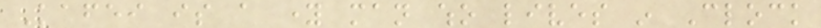Kafei is a young man who lives in Clock
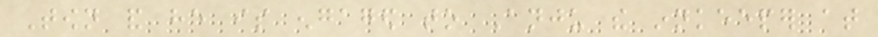Town and he is engaged to Anju the innkeeper at
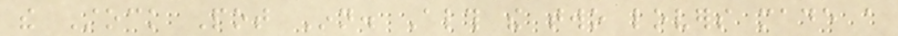the Stock Pot Inn. Although the two lovers made a
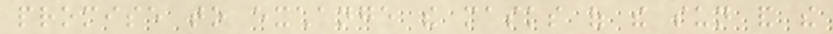promise to exchange the masks of the sun and the
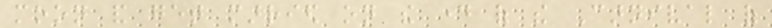moon and get married on the day of the Carnival of
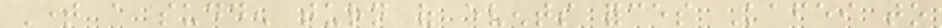Time a sudden turn of events forces Kafei to
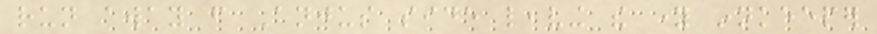run away from Anjus side leaving the young innkeeper
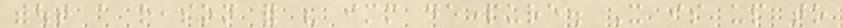without a reason for his immediate departure. It is up to
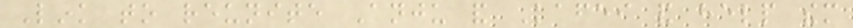Link to reunite Anju and Kafei and help them
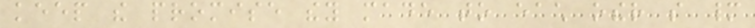keep the promise they made to each other so many
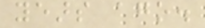years ago.
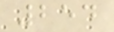254
